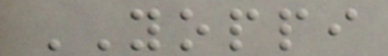YOPPI
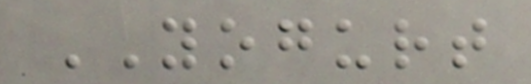YOGURT
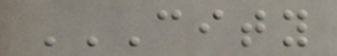CITY
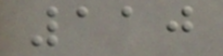110
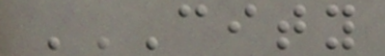CITY
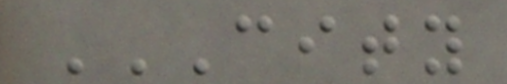CITY
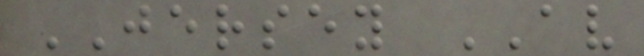JERSEY AV
